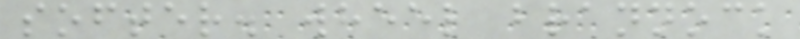softer. wheel brannock
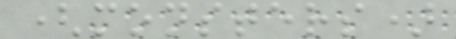(monsters)
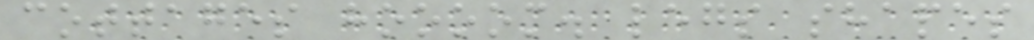cottages hoooom. legs shapes
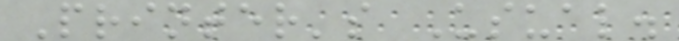Printer's Usual.
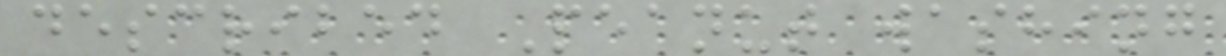described Peanut washing
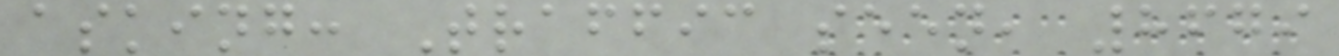asking: Traffic seen, 8679
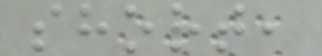short,
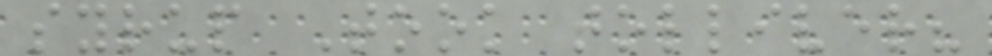syrup Took tolliver?
